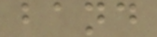band
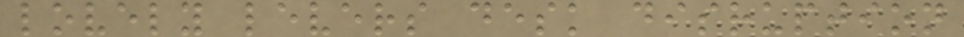lovely levers desk disruption
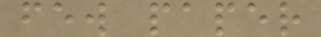few paper
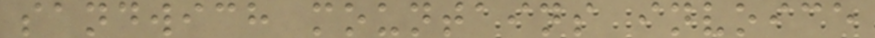sandwich mountains invoice
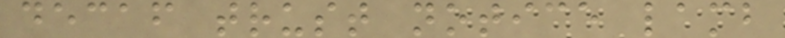decaf trust notice lamb
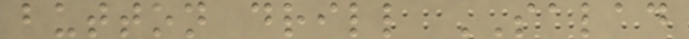button drill SALAD
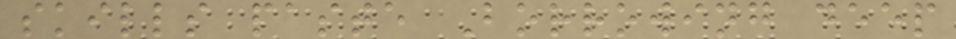skills paste Borrowing deep
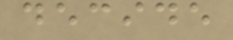decide
